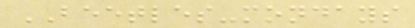BEETLES-mondays
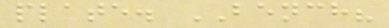plate. BENCH?
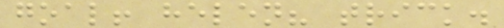goal! helen? trick.
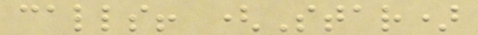calls! (Star)
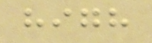high
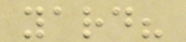yard?
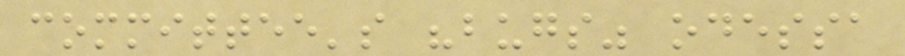committee's "bugs" odessa
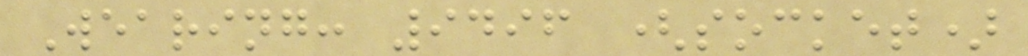Wearing: 9496 (socket)
